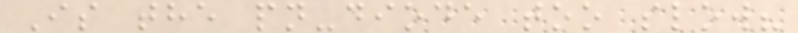Is the pn-diode too slow?
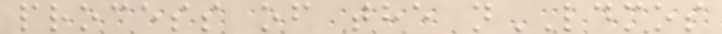process of the nLDMOS
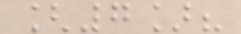[7]?
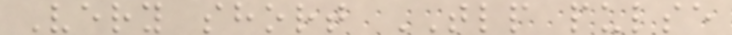Very short TLP pulse
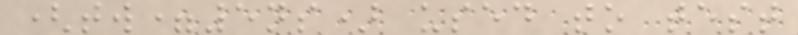(tw=5ns) used to test
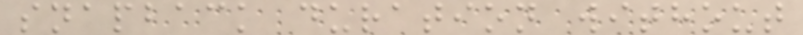snapback duration without
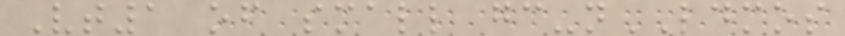Vt1 of small gc-nLDMOS
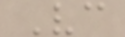Vc
